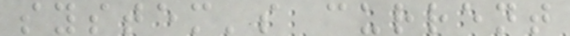system's current
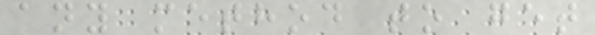any method to get
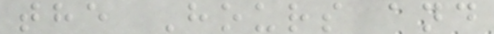the Hours and
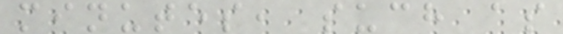minutes, such as
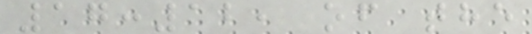17:12, of the
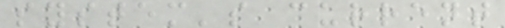system's current
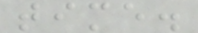time.
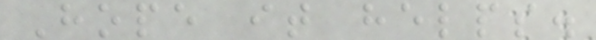Hope it helps.
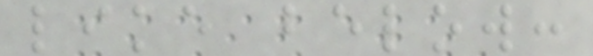like below:
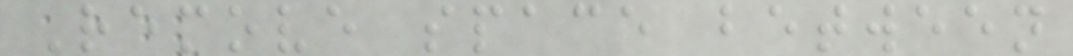Remove space between
